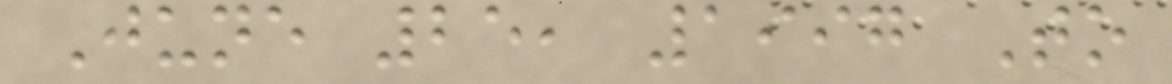June 25, 1997 To
